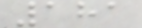181
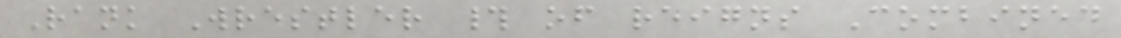Rank Wrestler # of reigns Combined
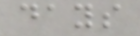days
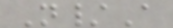N/A
